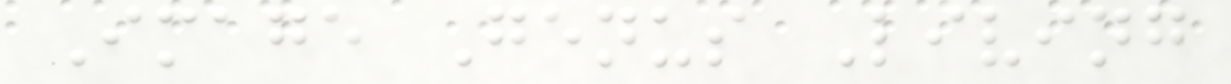Image Genus Living
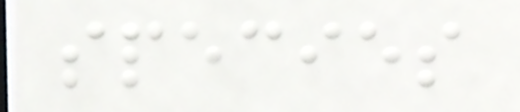species
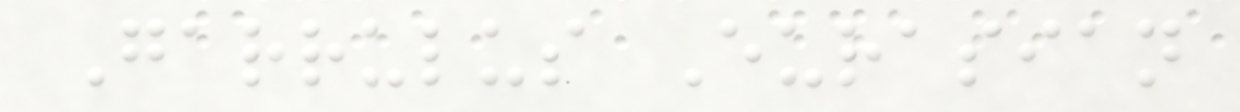Garrulus Eurasian
